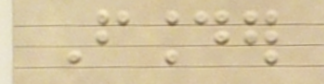Founder
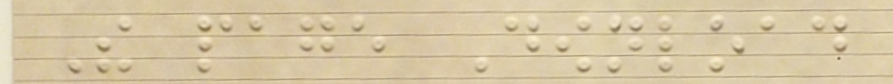The page Download
